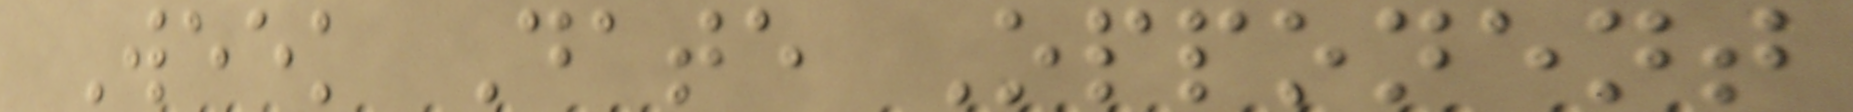Week Date Opponent
